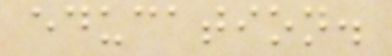education.
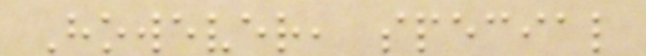However, special
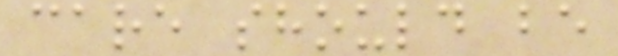care should be
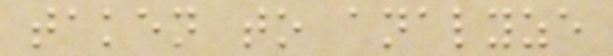taken to analyze
